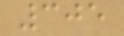305
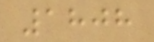1808
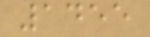1455
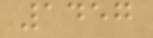1457
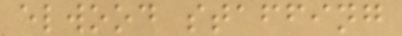elwood staffing
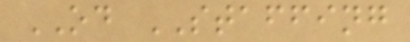OD STAFFING
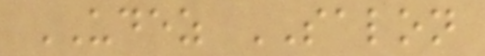UDEZ SALON
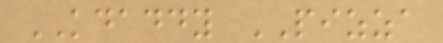KDADDY PIZZA
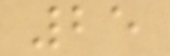25
